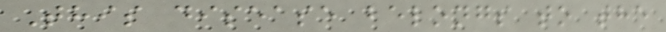This disease belongs to the
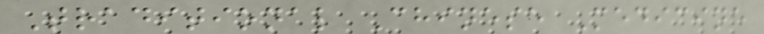Traditional Chinese Medicine
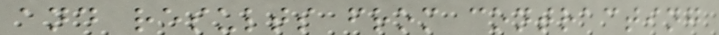and results from contracting
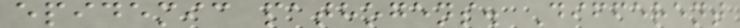epidemic pathogens. Different
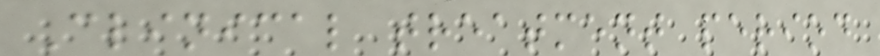Clinical treatment period
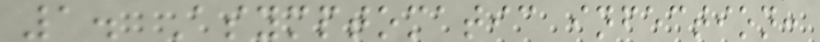1. Asymptomatic infection:
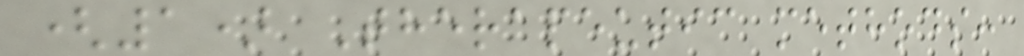(1) Therapeutic methods:
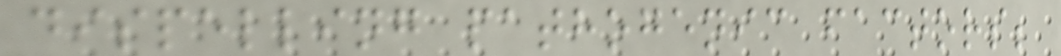dispelling pathogenic factors;
